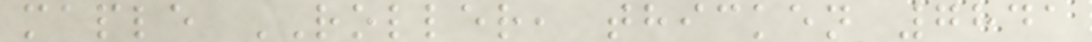maple ROLLER, thicken 7841
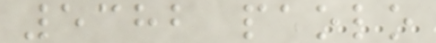5382 paolo
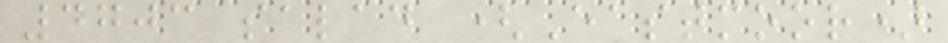4703 salad (Eastmoor)
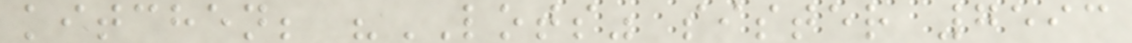kitchen; "LOTS" sister 7593
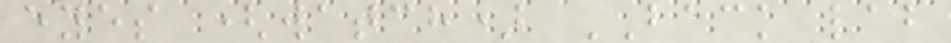eyes (watch) BACK lab
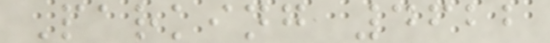Parking 4622
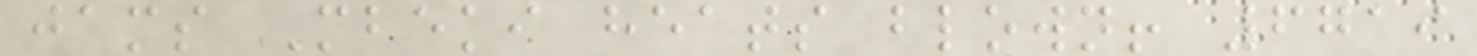jams Mbeki heats blown! 6719
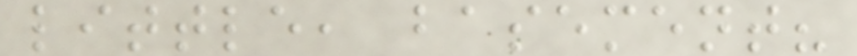little, basement?
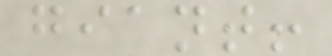giant!
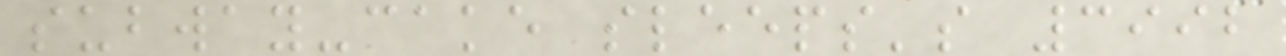subway-cake sleeps's 3992
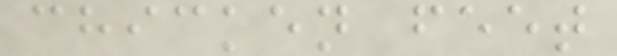chicken feet
